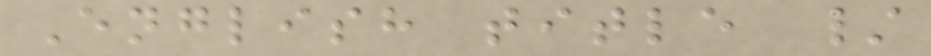English title /
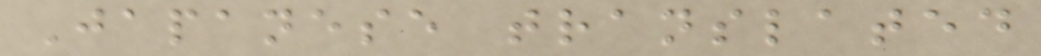Japanese translated
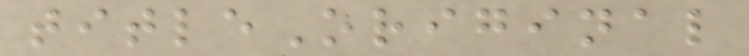titleOriginal
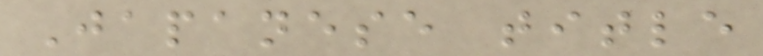Japanese title
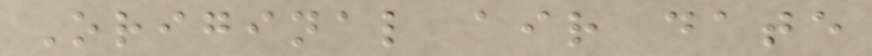Original air date
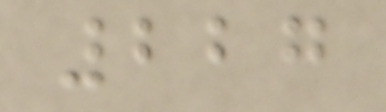227
